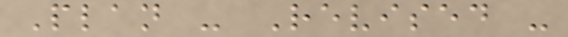Plan - Revised -
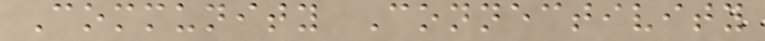Community Connectivity
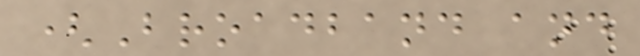(Broadband and
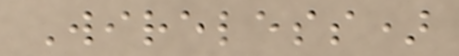Wireless)
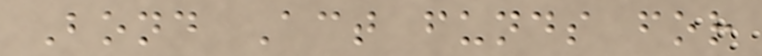Bond Act funds for
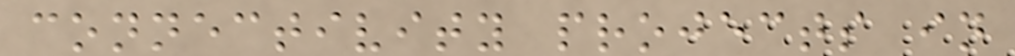connectivity projects in
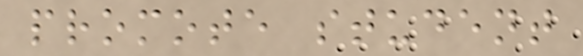promote student
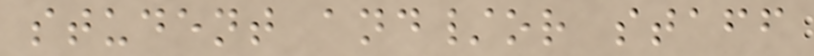student and/or staff
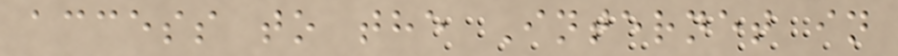access to the Internet in
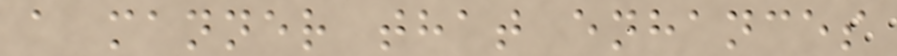a manner that enhances
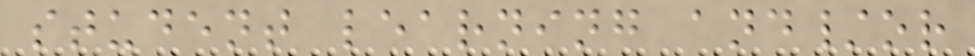student learning and/or
